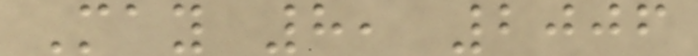May 8, 2006
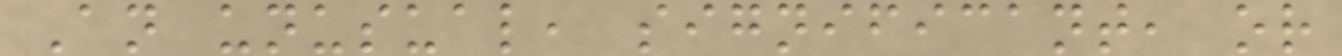An unusual, significant, or
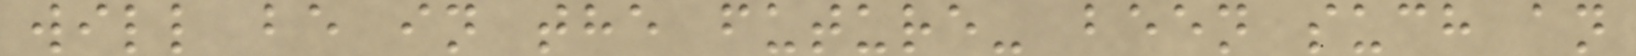will be in the future- been such an
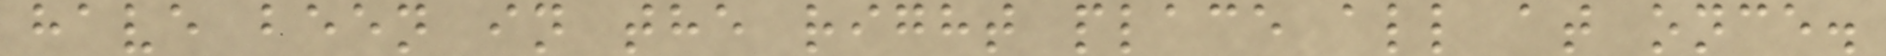have been in the right place all at once.
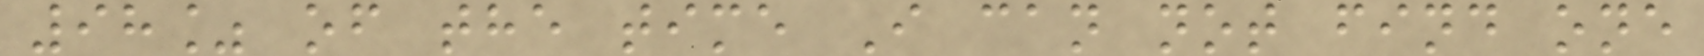98% of the time I can not find one
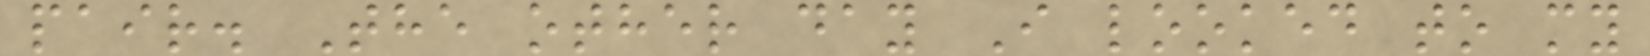pair. The other day I looked to my
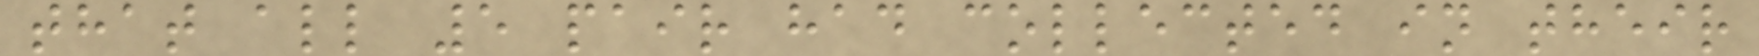that all 5 pair had collected in their
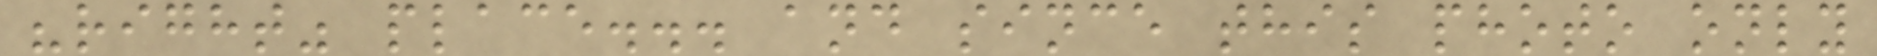"right" place... and since this photo only
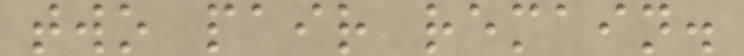two pair remain.
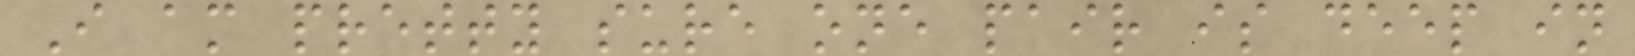I am pretty sure one pair is deep in
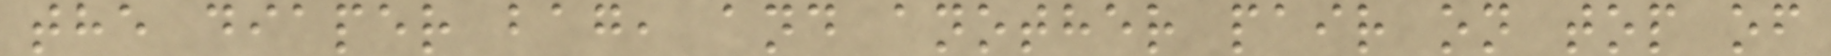the diaper bag, and another pair on top of
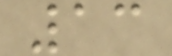13
